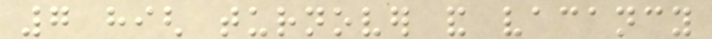7 high turnover and vacancy
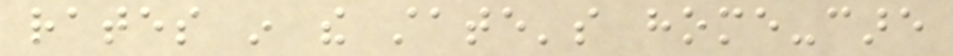rates in the state's home-care
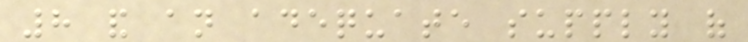8 and an adequate supply of
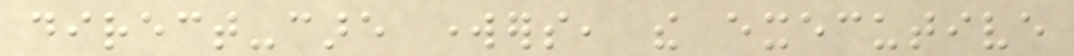direct-care workers, the executive
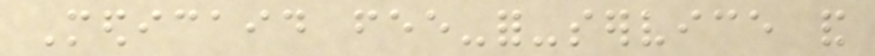Medicaid fee-for-service and
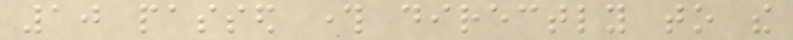10 passed through directly to the
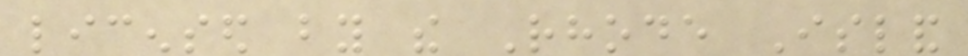licensed by the Rhode Island
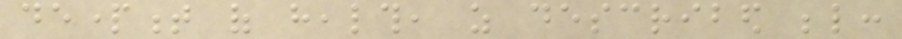department of health, as described below:
